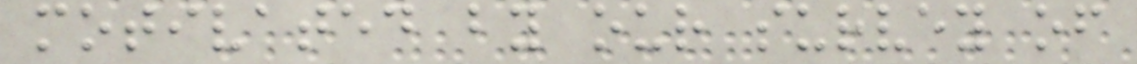motivated by our survey of
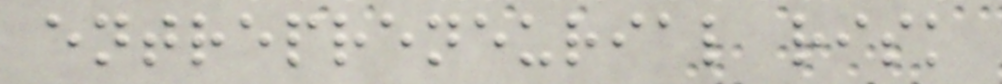entrepreneurial risk
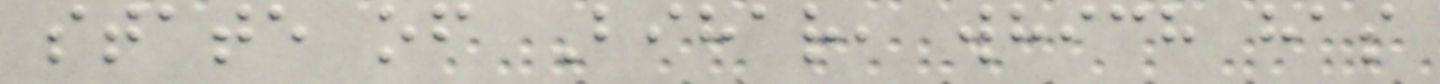state of Bihar, which has
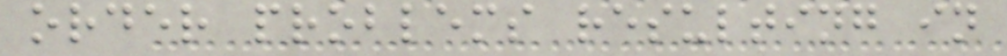order problems resulting in
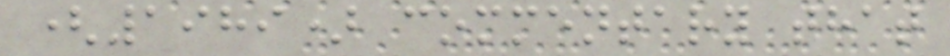(1989) commentary that
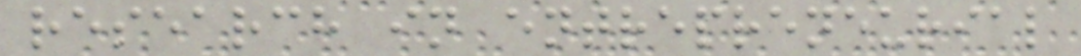research in entrepreneurial
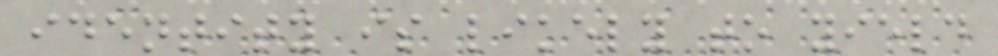identity is likely to yield
